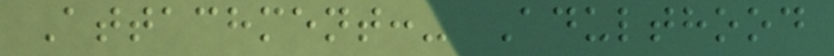Attachment:- Adulthood
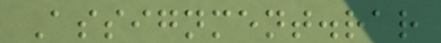Assignment.rar
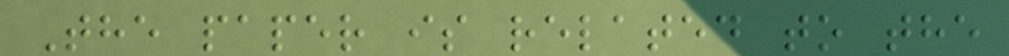The paper is related to the
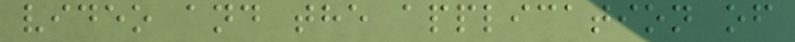video and the application of
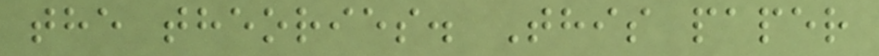the theories. This paper
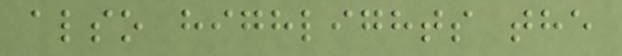also highlights the
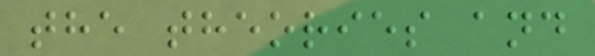the theories and
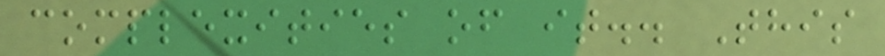complexities of it.. This
